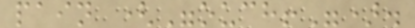pain ("ouch!").
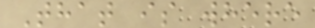That is where
